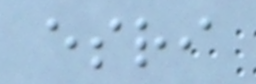esri
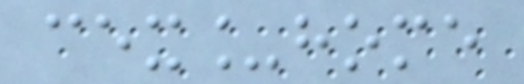cex_home
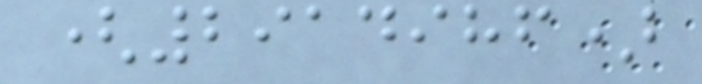(2914986)
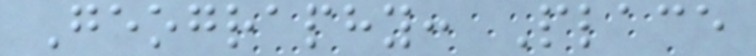Geography: Place
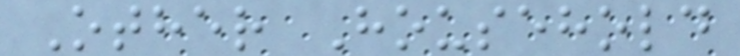Other Household
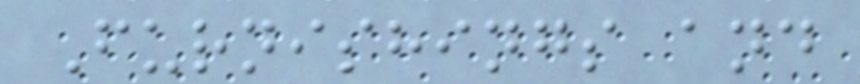Furnishings and
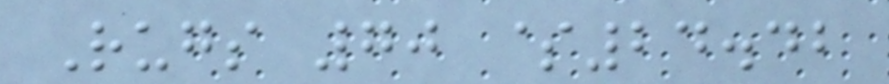Rugs 70 $24.42
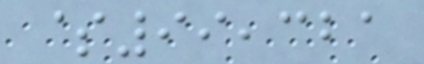$99,321
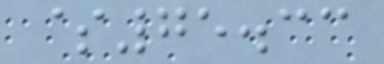$75.33
